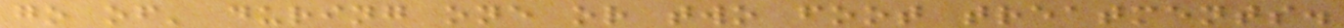go of' during one or two foot treatments.
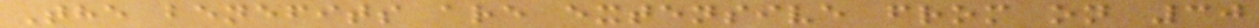The benefits are extensive from on 30
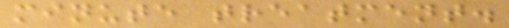minute treatment.
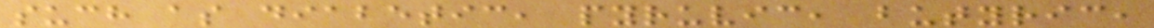such as diabetic, pyruvic, butyric,
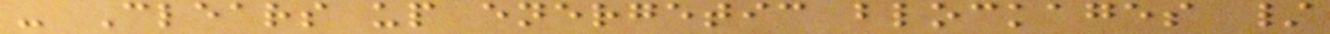- Clears up energetic blockages /
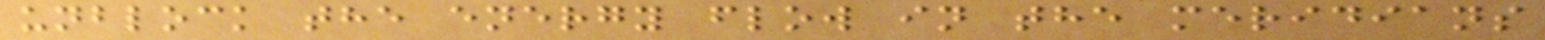unblock the energy flow in the meridians
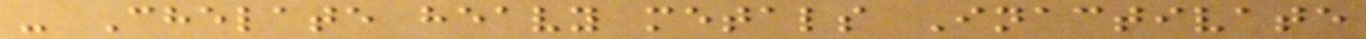- Chelate heavy metals Inactivate
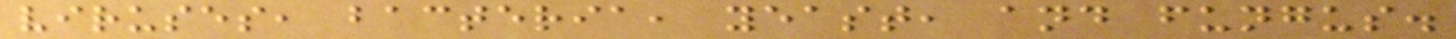viruses, bacteria, yeast, and fungus.
